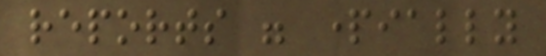reports were partially
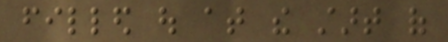filled out at the start of
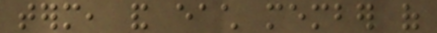term, and each member of
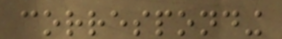corresponding
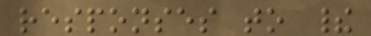responses to their
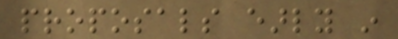proposals early in
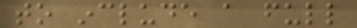to include a full
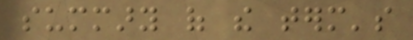summary of the term's
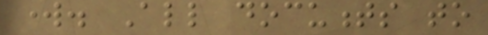work. All documents to
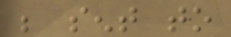be sent to
